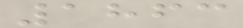1863
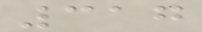317
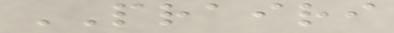PRAIRI
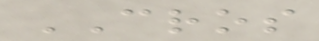CROS
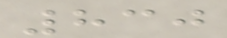830
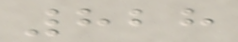828
